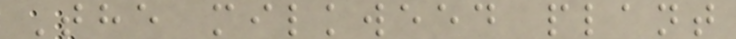The milkweed plant
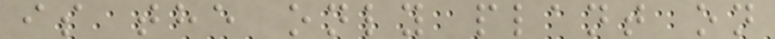is the only plant on
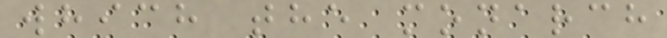which the monarch
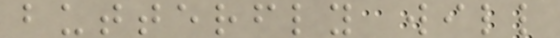butterfly will
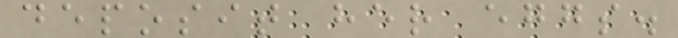deposit her eggs.
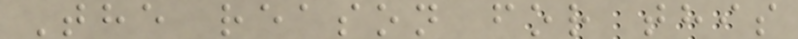The reason for this
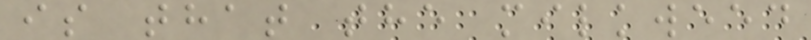is that the milkweed
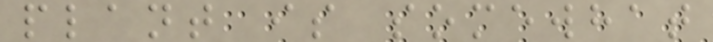plant is somewhat
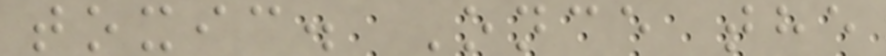toxic. Once the
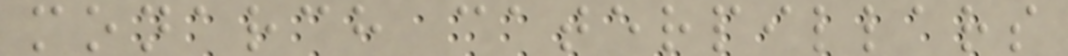monarch caterpillars
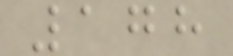178
